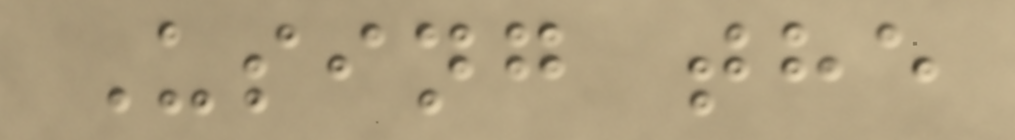Using the
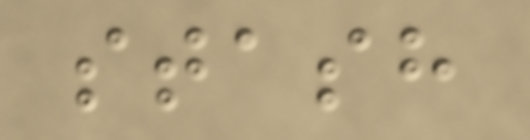stash
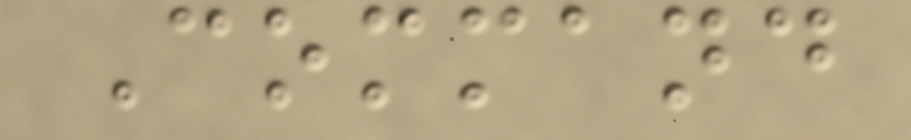Command
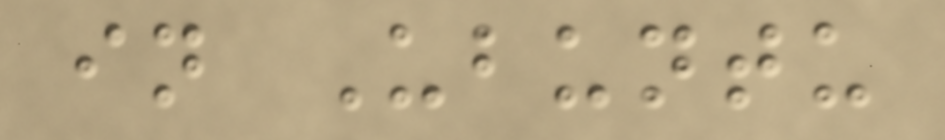in Ubuntu
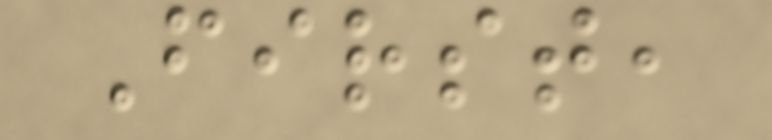First,
